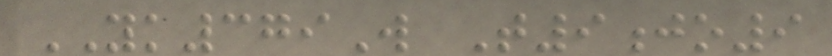YK379W T9jo9
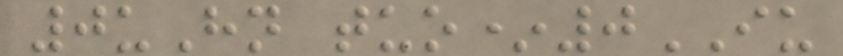0uHn tuo*0IU
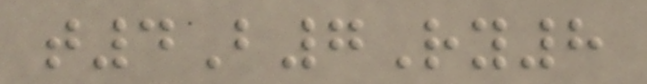t4B7Ry8
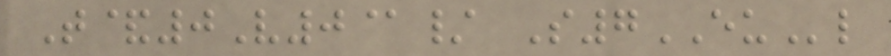T&0V0@/ S7EUl
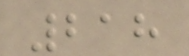218
